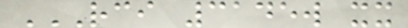RCI 3145W XX
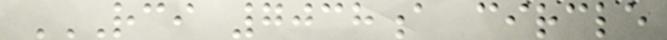RCI 7038A CIRCLE
